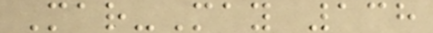Mar-May 138
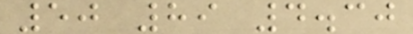50 89 4.30
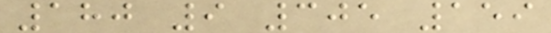180 9 305 159
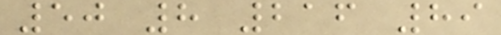50 8 216 89
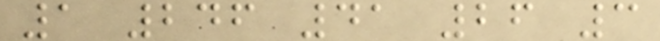1 246 41 26 3
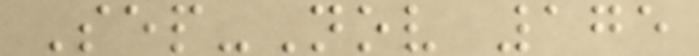Sep-Nov 175
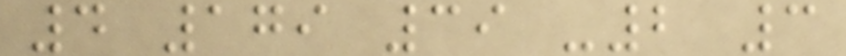4 179 39 -2 3
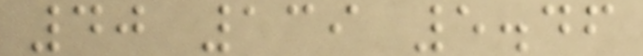40 139 5.46
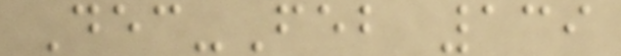Dec-Feb 139
